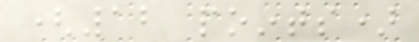(12 points)
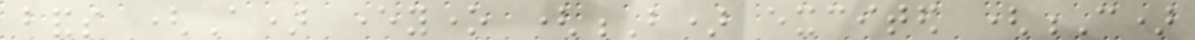bands (A) everyone (B) excited (C)
